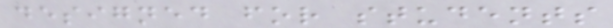designed for students
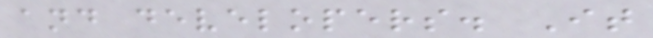and developers. It
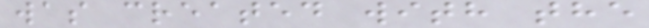was created with the
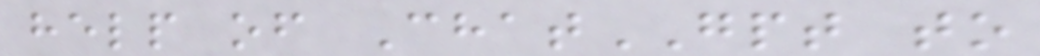help of ChatGPT to
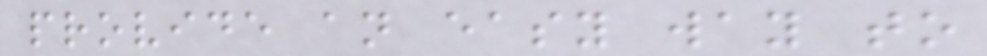provide an easy way to
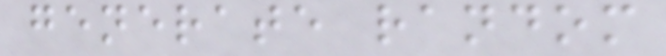generate random
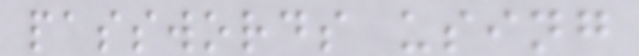passwords using
